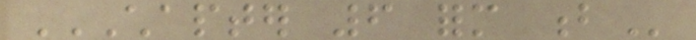CHAPTER 6 FORM B
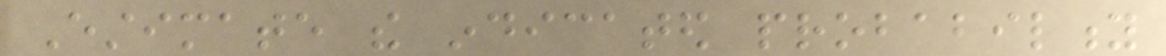Estimate the indicated probability
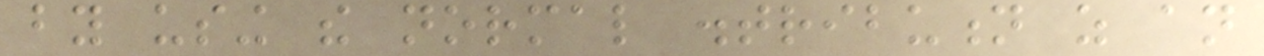by using the normal distribution as an
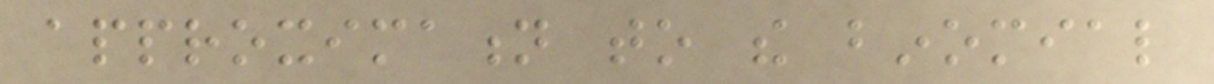approximation to the binomial
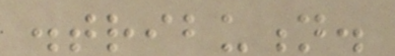distribution.
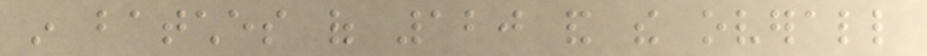in batches of 120 and the overall
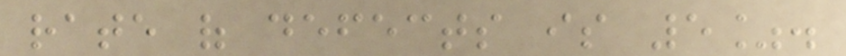rate of defects is 5%.
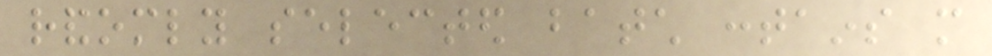randomly selected batch contains more
